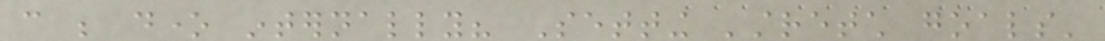can be done internally? Setting 'stretch goals'
